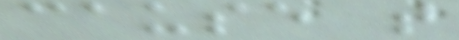cause that
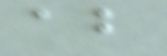about
